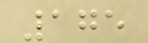175
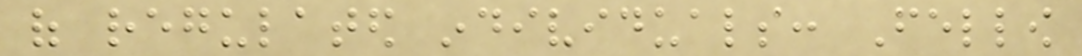of regulated individuals: Fellow
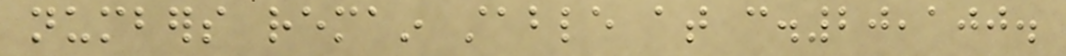numbers remain stable at c.20,100.
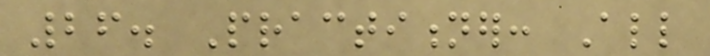26. Practitioner: All
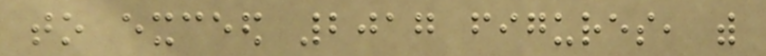to exceed 2017 figures, with
